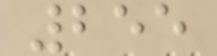255
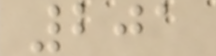201
